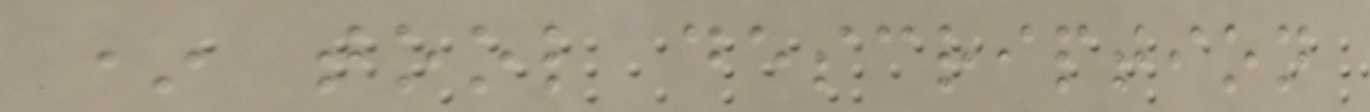* tool description
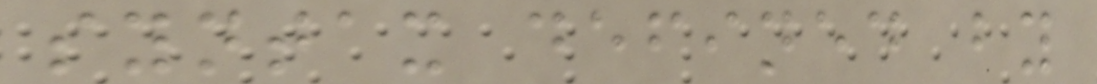syntax defined by
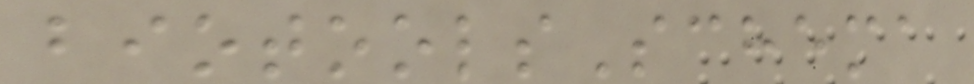biotoolsSchema
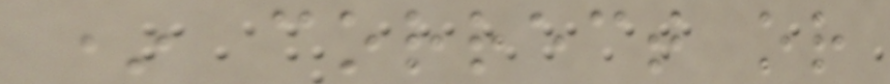* correct or
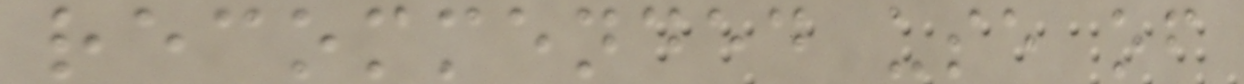recommended use of
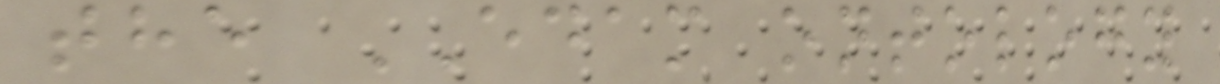the EDAM ontology
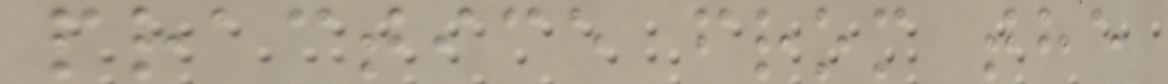practice from the
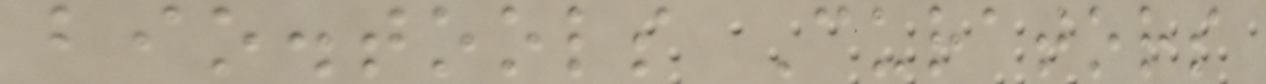bio.tools Curators
